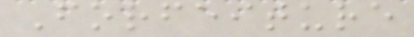Forfeiture
